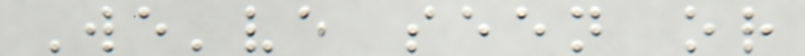We've seen or
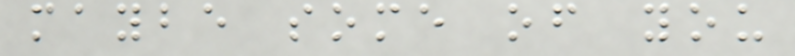maybe some of you
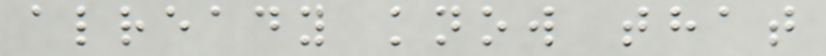already know that
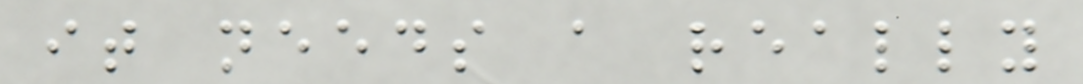it needs a really
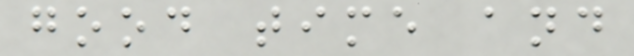good time and
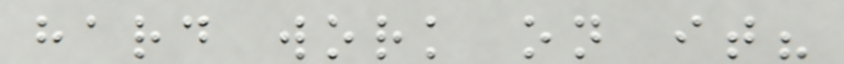hard work on it?
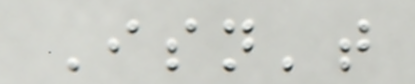Isn't
